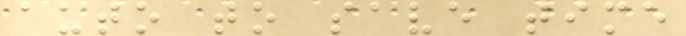auto to save time
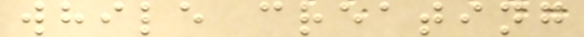while creating
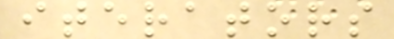iterators
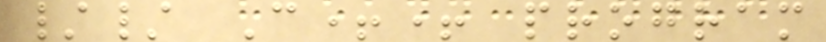// C++ program
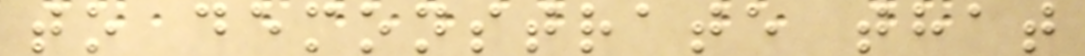to demonstrate that
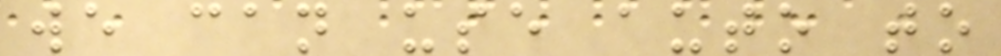we can use auto to
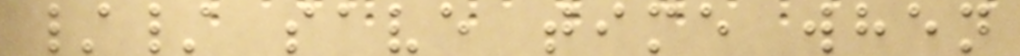// save time when
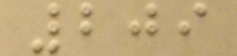209
